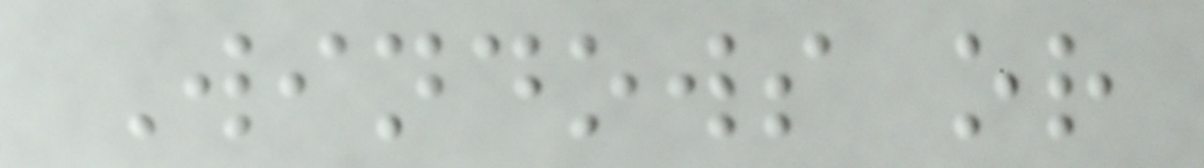Windows or
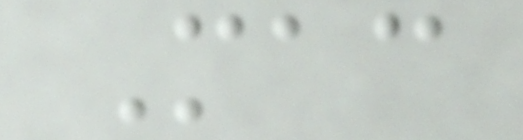Mac
